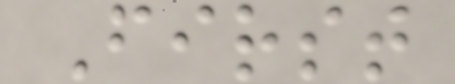First
